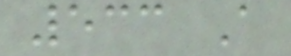533 A
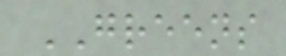GREENS
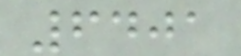6401
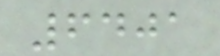6401
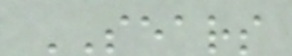SEARS
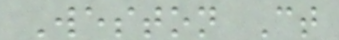Weston Ct
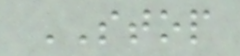STOP
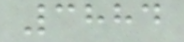3884
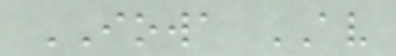IOWA AV
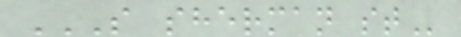S SHERMAN ST
